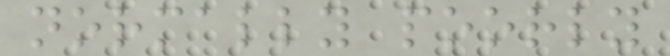normally poorly
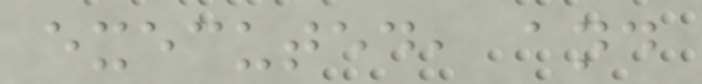executed, and
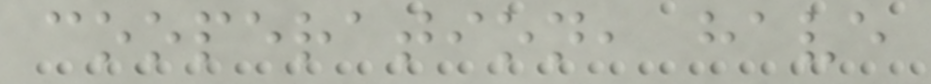cooperation, have
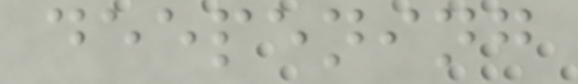deepening
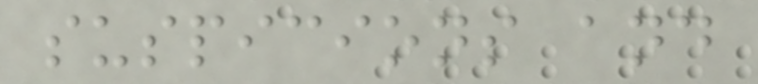suspicions and
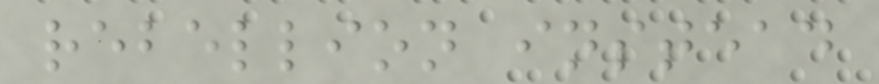rebellion instead
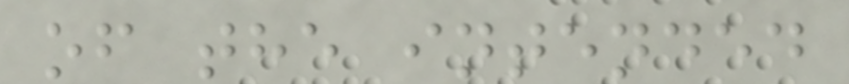of the intended
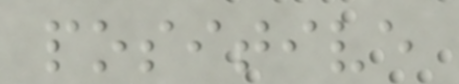positive
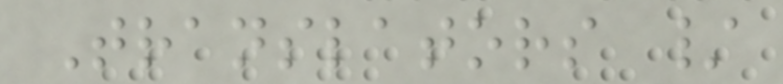Translators /
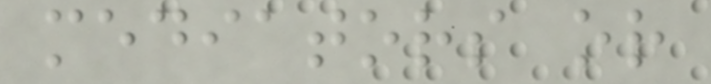mediators or
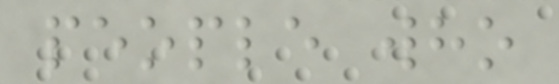people who
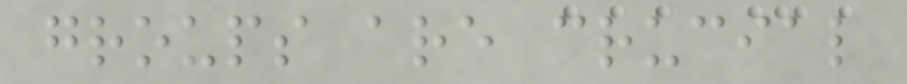groups are crucial
